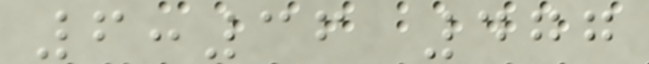6:36 477
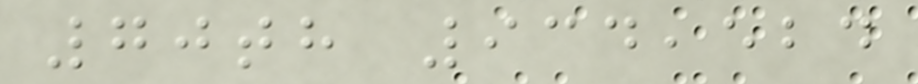70th 934,524
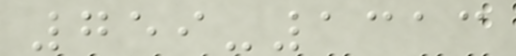759-1313
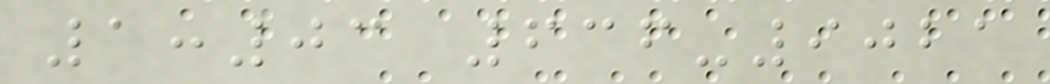1:03 636-9021
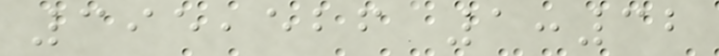395,526 1:32
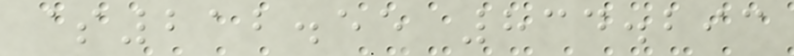$212.55 834.293
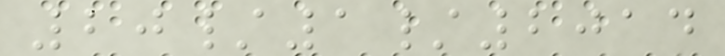20/1/2014
